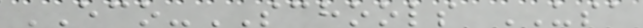ECO-SCHOOLS USA
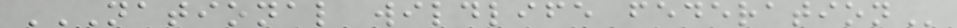NATIONAL WILDLIFE FEDERATION
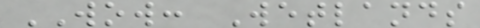WOW: Wetlands
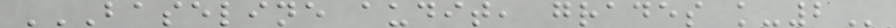BASELINE AUDIT, GRADES K-2
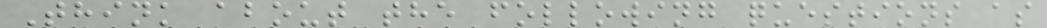Think about the following questions as
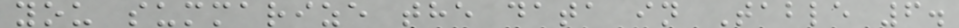you summarize the data in Table 6.
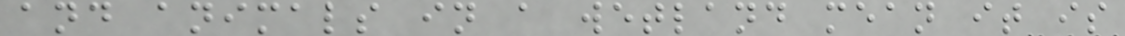and animals in a wetland mean it is
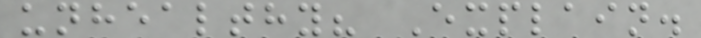unhealthy? Explain.
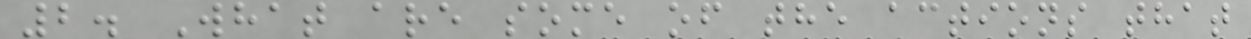2. What are some of the actions that
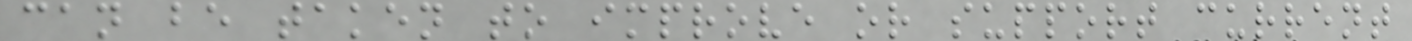can be taken to improve or support current
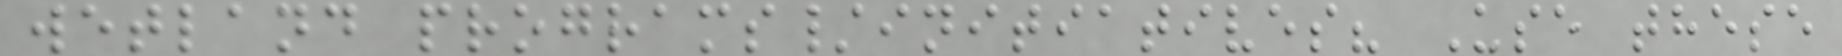wetland programs/initiatives? Use these
